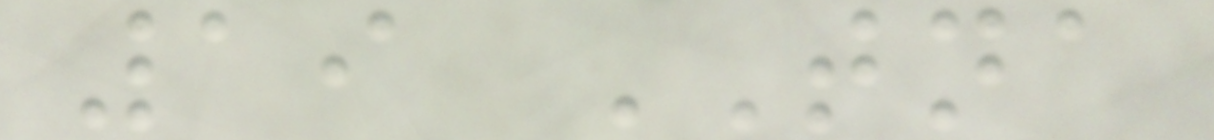19 TNA
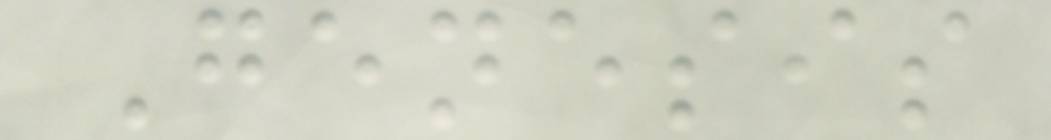Genesis
